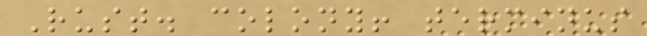Rust. colony! terminus
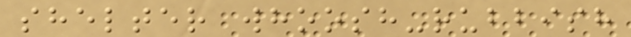shelter whoosh-rubbish
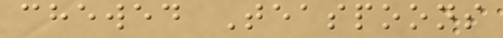chewed Teaspoons
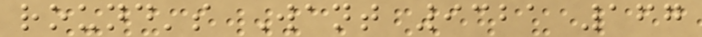round's Want 9321 167
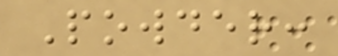Powder:
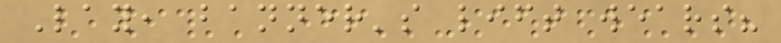Lay, banner's lift wears?
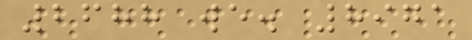2688 we. 8971
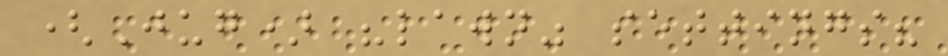(Jug) "lawn" settings?
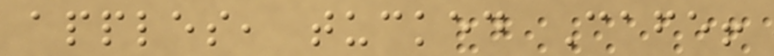apples, tucked Cafe!
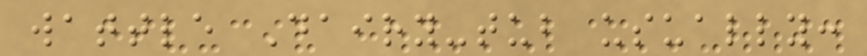wattle Dairy-tub usually:
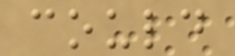could
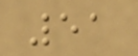51
